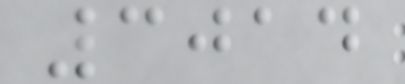3014
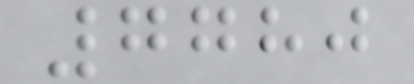7780
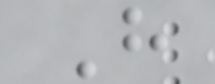H
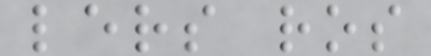lers ros
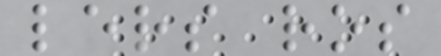lers ros
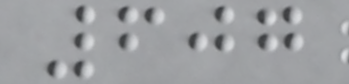607
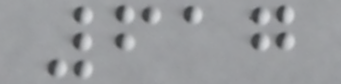617
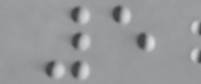5
